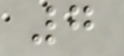7
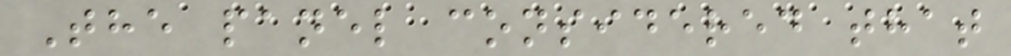The panel considered that
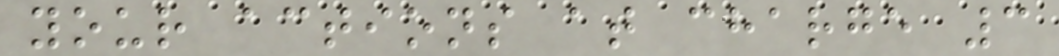your actions at charge 3
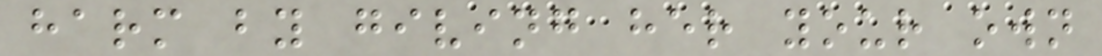harm by giving her your own
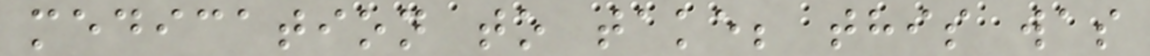medication to take; this was
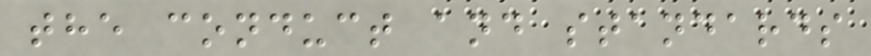the conduct and standards
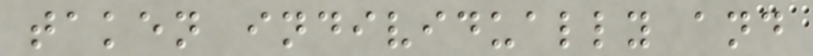taken individually and
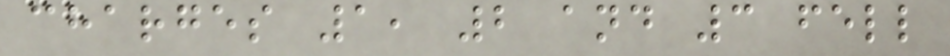charges 1, 2 and 3 fell
